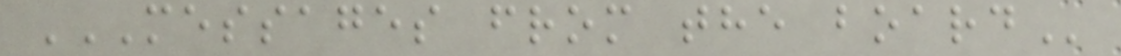MESSAGES FROM THE BOARD
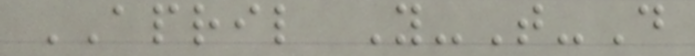APRIL Y-T-D
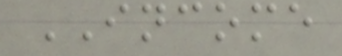INCOME
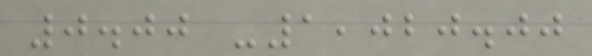0.00 -1,020.00
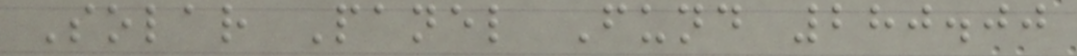Solar Panel Fund 280.00
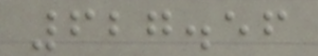627.56
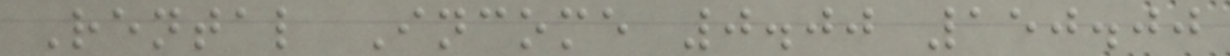Rental Income 0.00 150.00
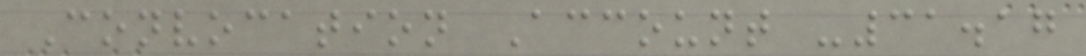Convocation Account -31.17
